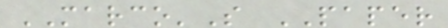MARCO'S PAPER
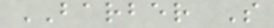BARBER S
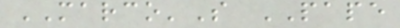MARCO'S PAPE
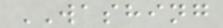WASHING
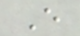E
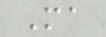Ma
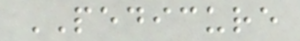PEDICURE
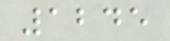1245
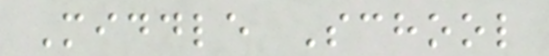Middle School
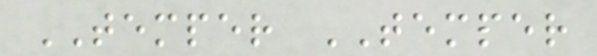TEMPER TEMPER
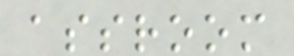assroom
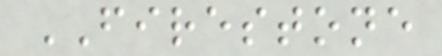FIRESTONE
